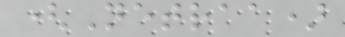(Netraa)
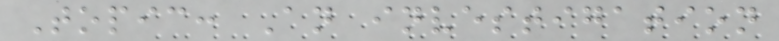Topic: An investigation
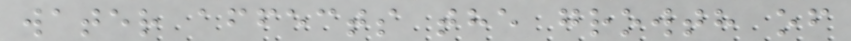water affects the growth of
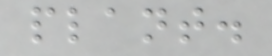plant.
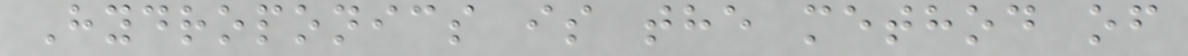Hydroponics is the method of
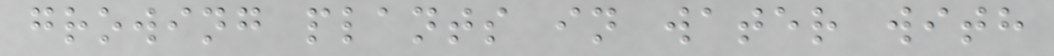growing plants in water with
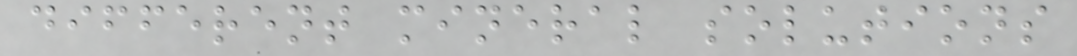different mineral solutions
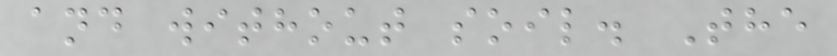and without soil. The
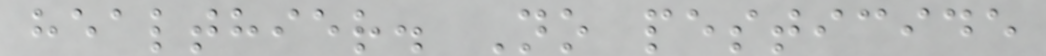healthier. No pesticide
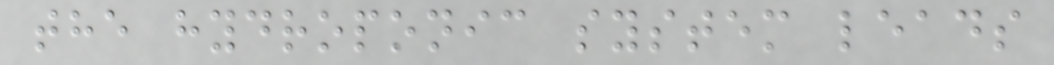the hydroponic system leads
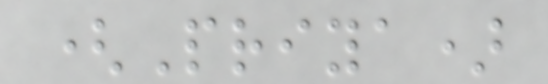(Priya)
